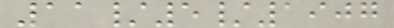11/5/1907
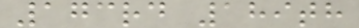173rd 189th
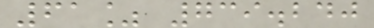61% 739.240
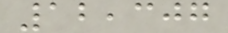12,307
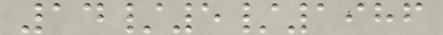14/5/1986
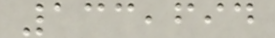133,694
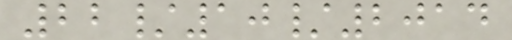22/10/2014
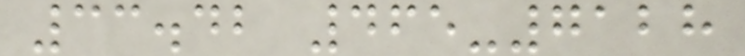33.42 465-7128
